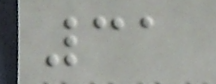31
